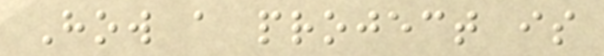How a project is
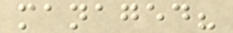managed?
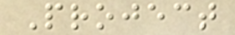Project
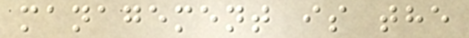management is the
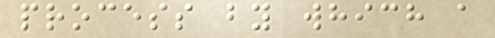process by which a
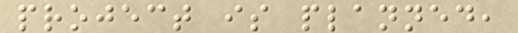project is planned,
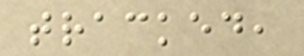tracked,
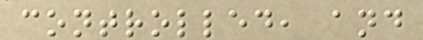controlled, and
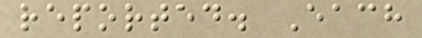reported. Each
